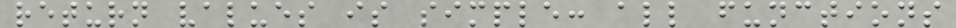return values is simple: all functions
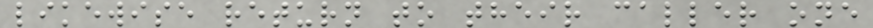likewise return to their caller one
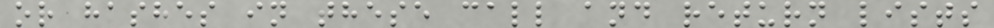or hashes in these call and return lists
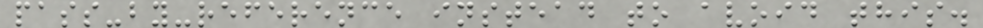pass-by-reference instead to avoid this.
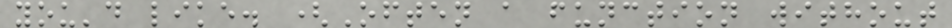you'd like. (Often a function without
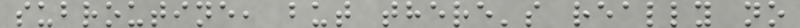subroutine, but there's really no
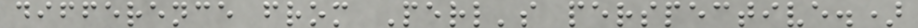difference from Perl's perspective.)
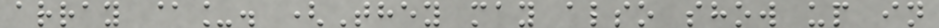array @_. (They may also show up in
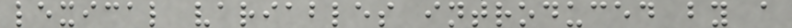lexical variables introduced by a
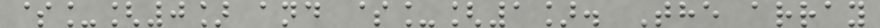$_[0] and $_[1]. The array
